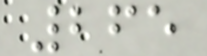265
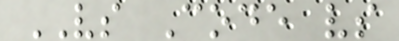VS Code vs
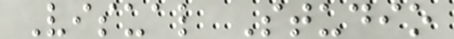Visual Studio
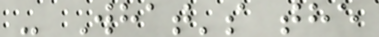- What's the
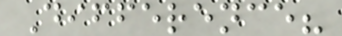Difference?
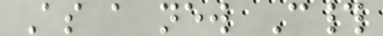As a new C#
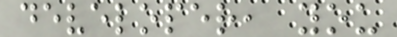developer, you
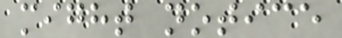might notice
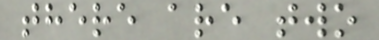there are two
